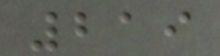219
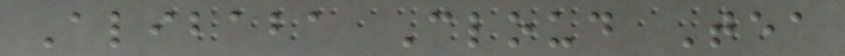Alibaba Cloud Tea
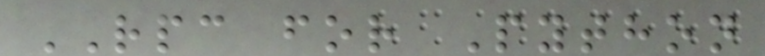RPC for Python
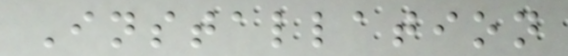Installation
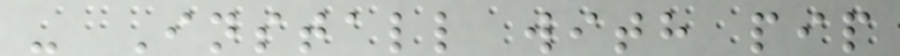- Install with pip
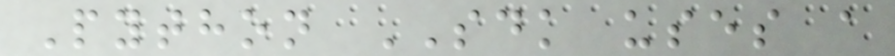Python SDK uses a
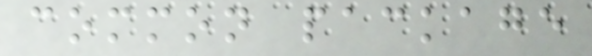common package
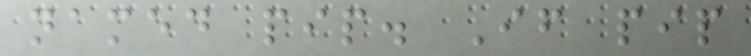named pip. If pip
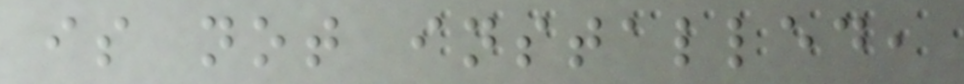is not installed,
